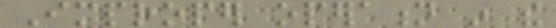Improper operation in the
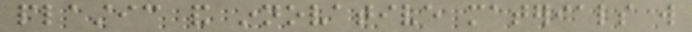plastic and innovative materials will
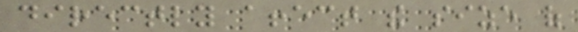directly affect the size of
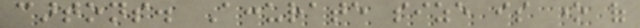cartons. Accurate size is one of
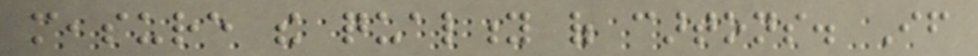measure the quality of cartons. If
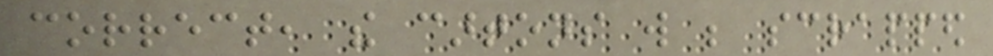correct, the cartons will be scrapped
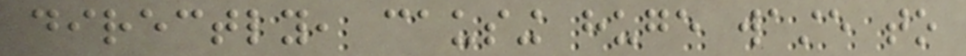directly, causing huge waste to
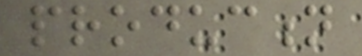production
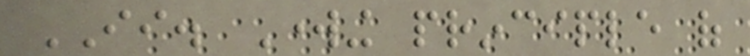II. Working principle of
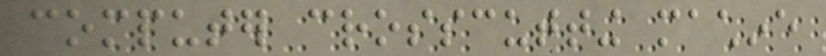computer crosscutting machine
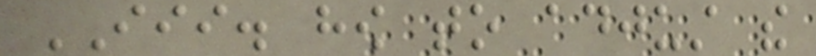III. how to adjust the
